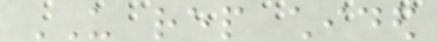US rep chided
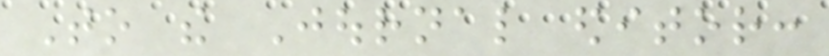To the Journal editor:
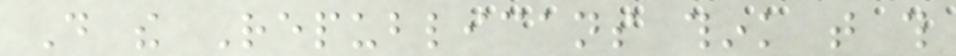Do the Republicans think that this
